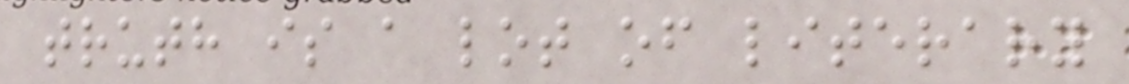truth is a lot of literary
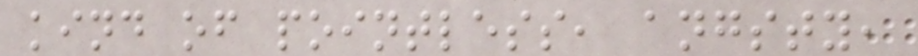kind of pointless, angsty,
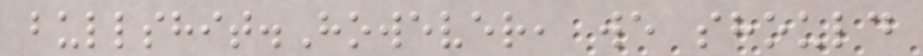bullshit.However, we should
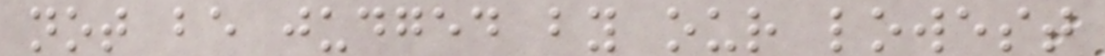not be judged by our lowest
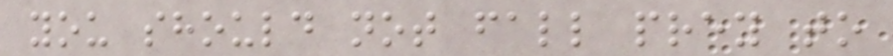you should not fall prey to
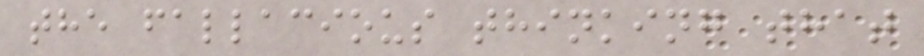the fallacious thinking that
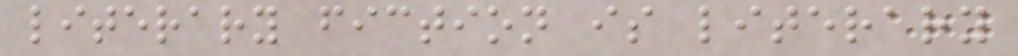literary fiction is literary
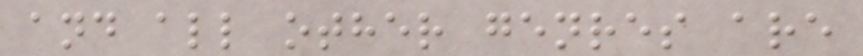and all other genres are
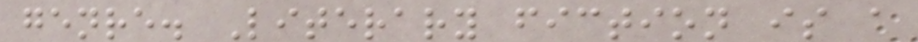genre. Literary fiction is a
